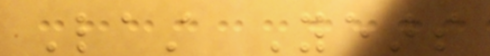Last Years
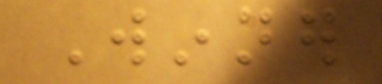Winner
